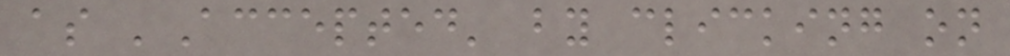as 'Accepted' by clicking on
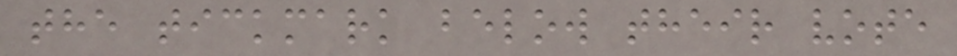the tickmark below their vote
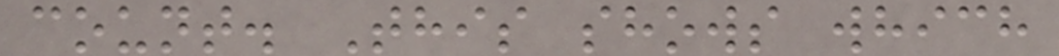count. This shows which
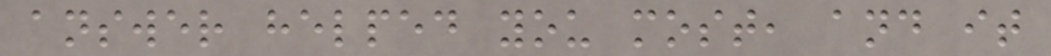answer helped you most, and it
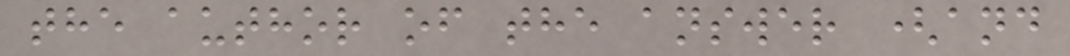the author of the answer (and
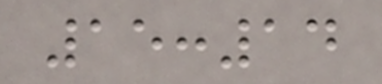15:14
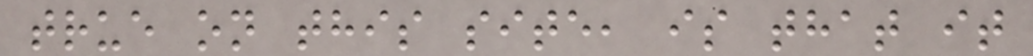true on this site, is that it
